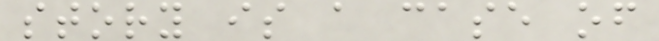story is a case of
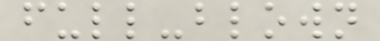full-blown
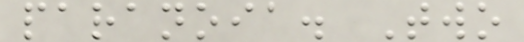paranoia. Two
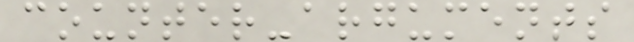counter-arguments
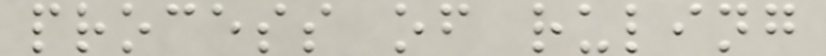process of ruling
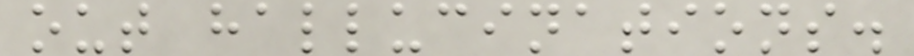out hallucinations.
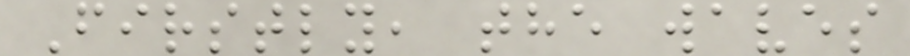Firstly, the waves
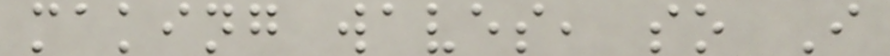making waves, so I
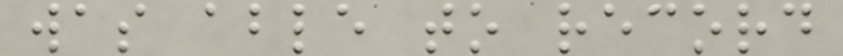was able to record
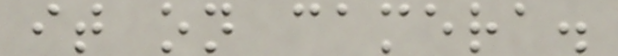it on camera.
